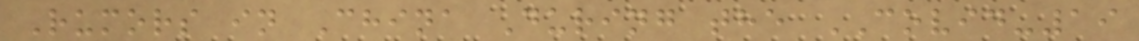Rumors in China During the COVID-19
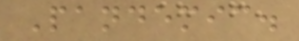Pandemic.
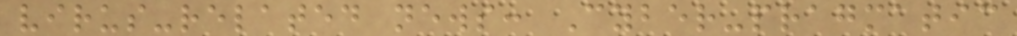virus-related news: Cyber-pragmatic
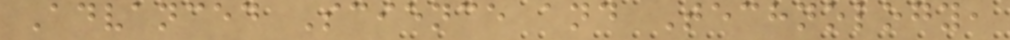Advanced Science and Technology,
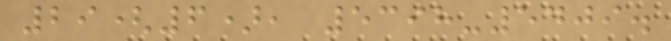29(6), 5398-5409.
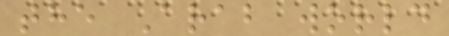the Arab world
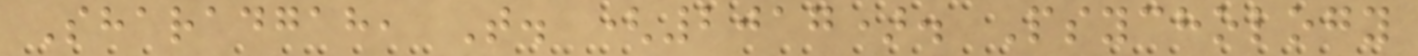Sharadgah, T. (2017). Psychology
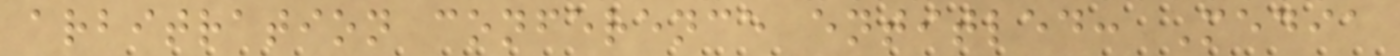arbitration conference entitled: Media
